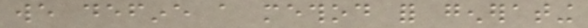we define a method for generating
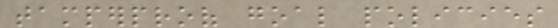tamperproof goal policies
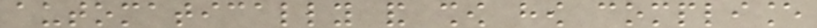automatically and show how compliance
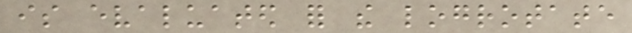is evaluated for the logrotate
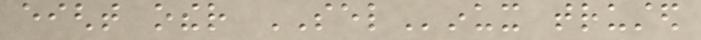eight other SELinux trusted
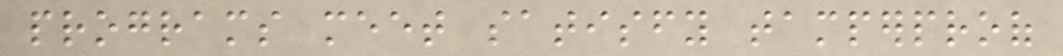programs meet satisfy tamperproof
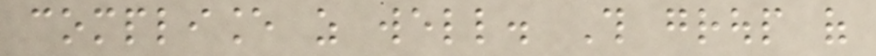compliance as well. This group of
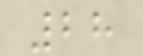28
